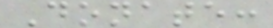Donate:
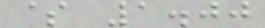$ 1.00
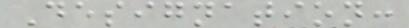Designation:
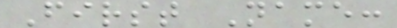First Name:
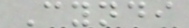Cyndi
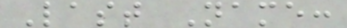Last Name:
